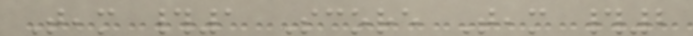Team #1 Score Team #2
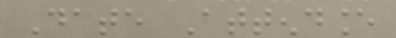Date Attendance
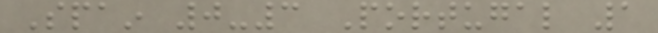Spain 0-3 Portugal 1
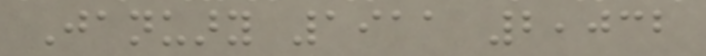January 1911 2,032
